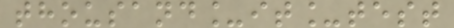thousand_it_test
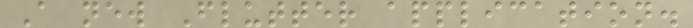A new Flutter application.
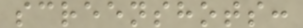screenshots:
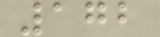172
